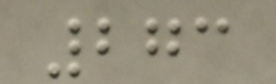273
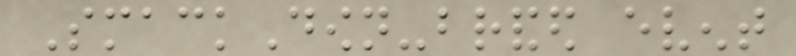SmackDown-branded event
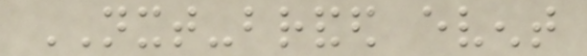NXT-branded event
